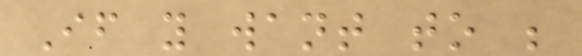If you want to be
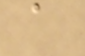a
